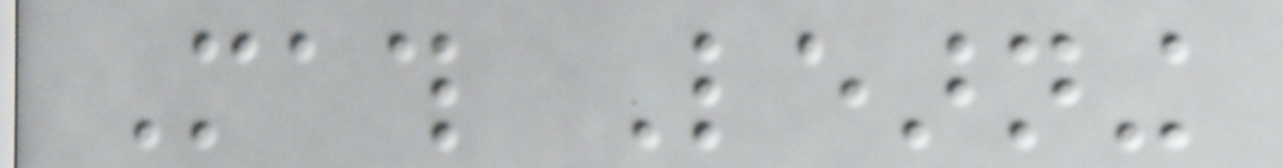Math Learning
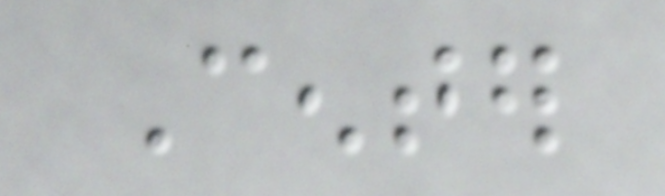Center
